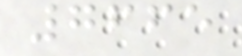7665
